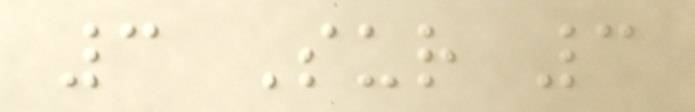3 Sur 3
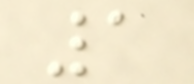1
